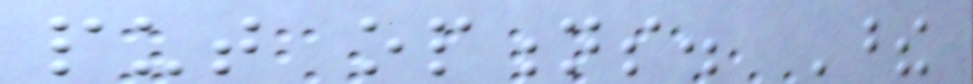put options. These
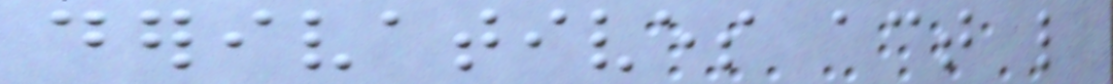derivatives act like
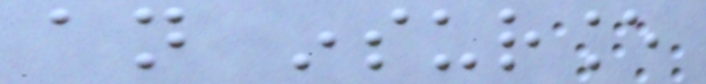an insurance
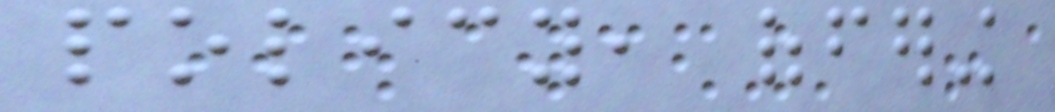policy, offering
